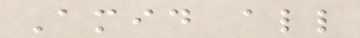Amid all
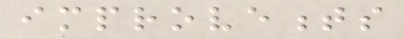improvements
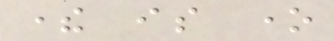there is one
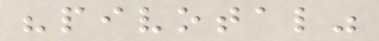"pivotal"
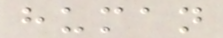human
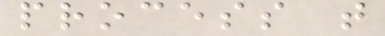process that
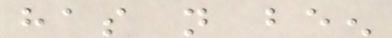has not been
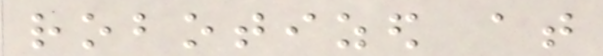robotized at
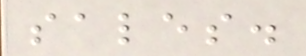sales.
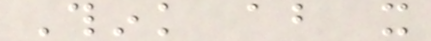Think about it
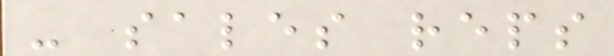- sales reps
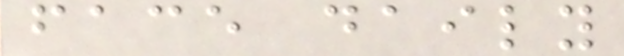face daily
